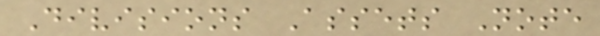Divisions Assets Note
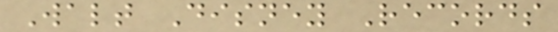Walt Disney Records
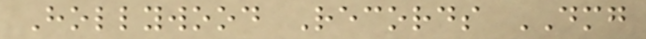Hollywood Records DMG
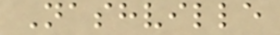Nashville
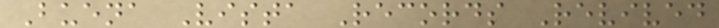Buena Vista Records Revived
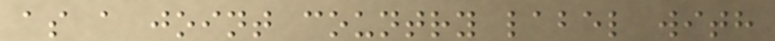as a joint country label with
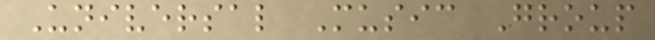Universal Music Group
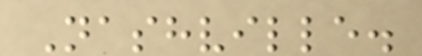Nashville.
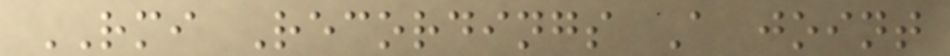RMI Recordings A joint
